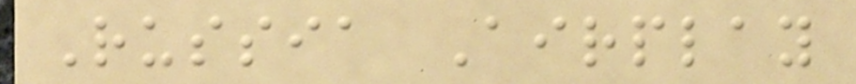Russia Airplay
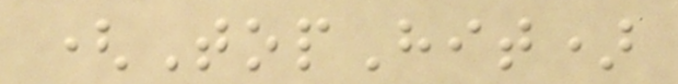(TopHit)
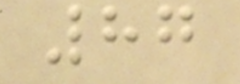87
